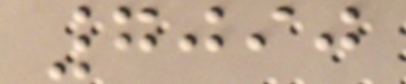7090
